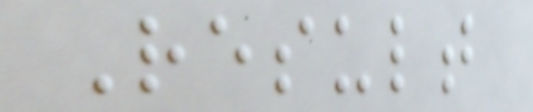Result
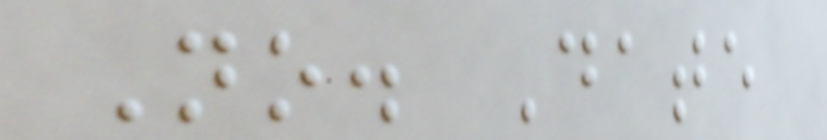No. Date
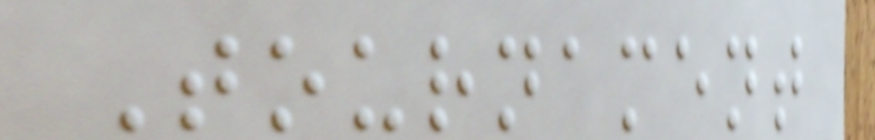Tournament
